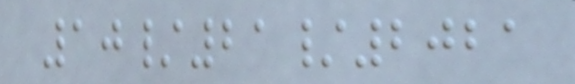10/21/2021
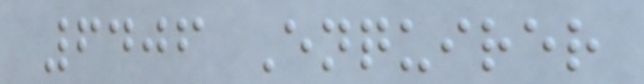6406 Enquirer
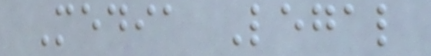Media Legal
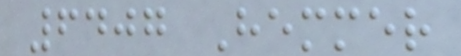6407 Hemmer
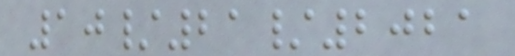10/21/2021
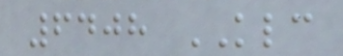6408 KLC
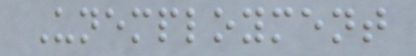Unemployment
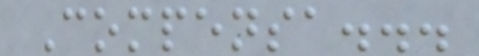Compensa...
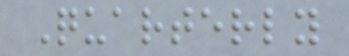Quarterly
